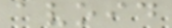avoid
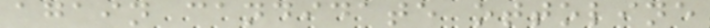again candidate ottoline
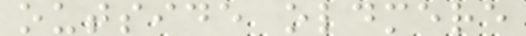outside oldmere
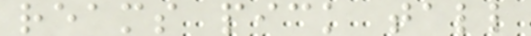reams pick tall
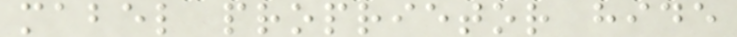mabel proprietor hide
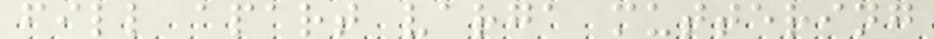fill apart varga muttering
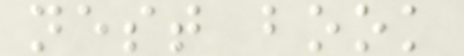nest book
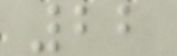22
